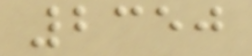2350
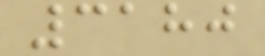3180
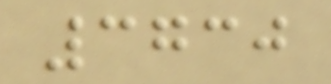3730
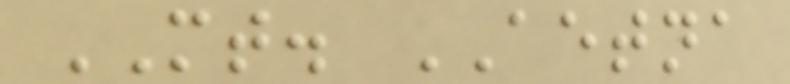MT. AETNA
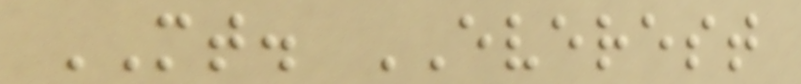MT. EVEREST
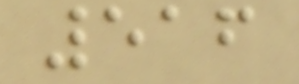516
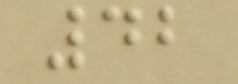42
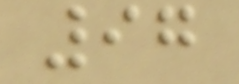97
